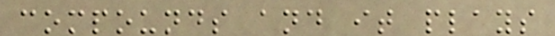compounds and it plays
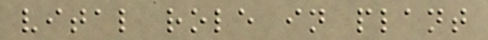vital role in plant
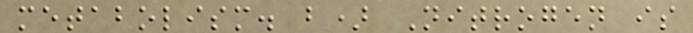metabolism. b) Nitrogen is
